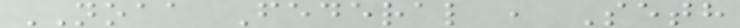NOAA Federal , Seth
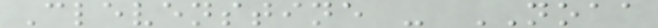Clevenstine - NOAA
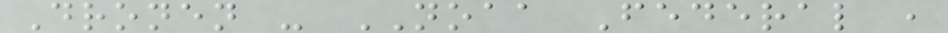Dronen - NOAA Federal ,
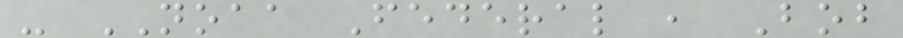- NOAA Federal , Bob
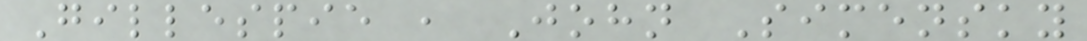Gillespie , John Simensky
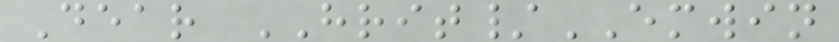Dear HRIT/EMWIN
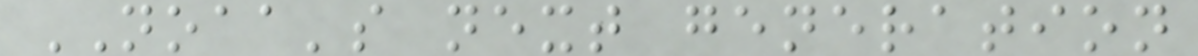NOAA's next generation
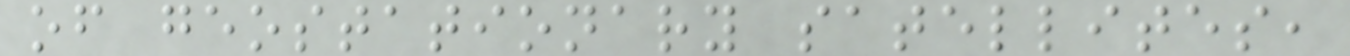of geostationary satellites,
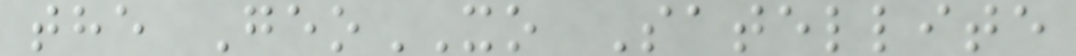the GeoXO Satellite
